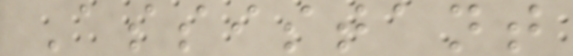Assistant
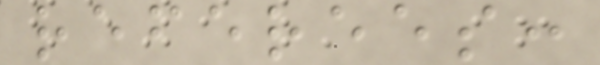referees:
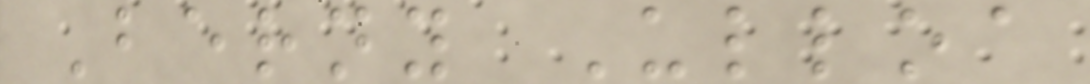Berny Ulloa
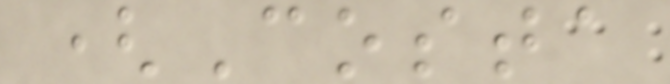(Costa
